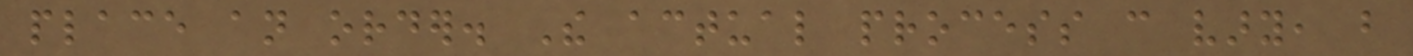place an order. The actual process can vary, but
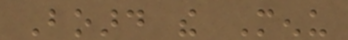Board the Menu
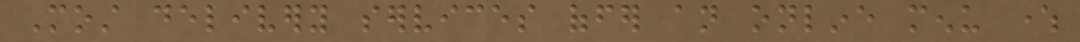Most delivery services offer an online menu where
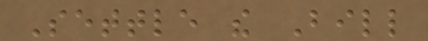Settle the Bill
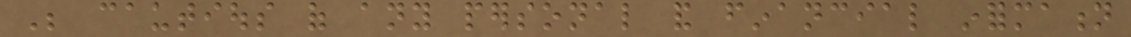Be cautious of any personal and financial information
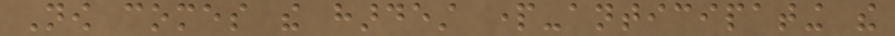Now comes the hardest part-anticipating the
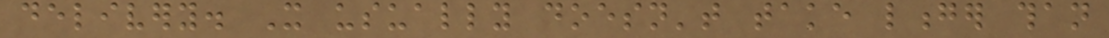delivery. It usually doesn't take longer than
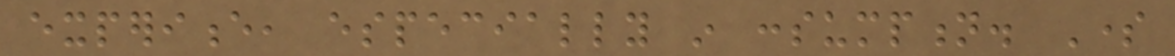experience, especially in consumption. Some
